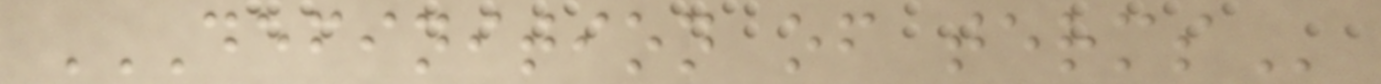DEFINITION OF TERMS
